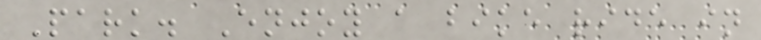Park. Enjoy a bike ride in
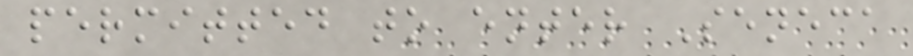permitted to enter Seneca
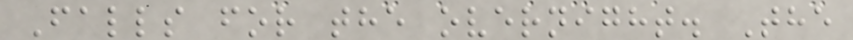Falls for the overnight. The
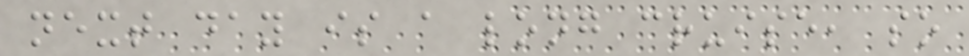next day is a long cruise, so
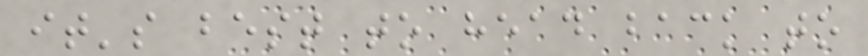it's best to head back to
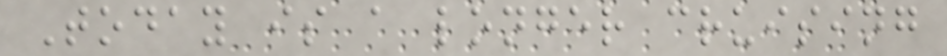Today is a longer cruising
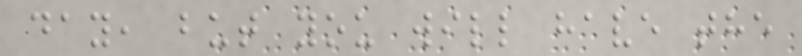day, but you will have the
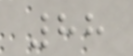88
